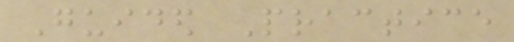Guided Practice
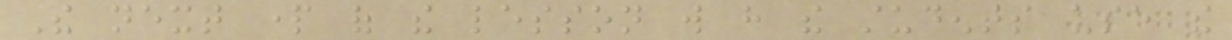The next part of the lesson will have the students use the
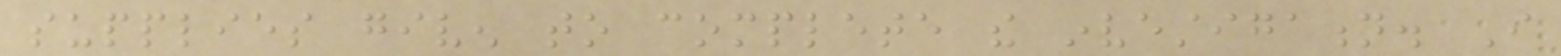supplies given to complete the investigation. I
